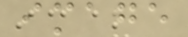image
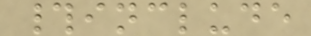#include
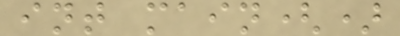int main()
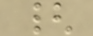{
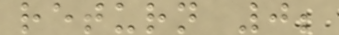return 0;
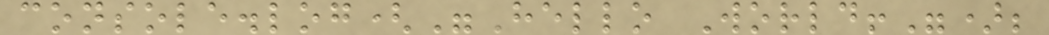console.log("Hello World!");
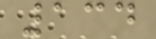134
